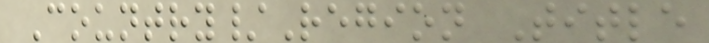Country/Region Title
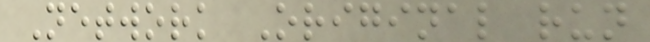Network Original run
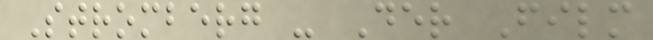Stromberg - Der Film
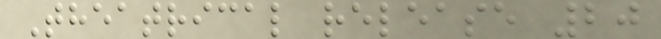Theatrical release 20
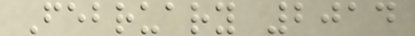February 2014
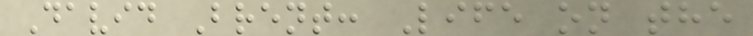David Brent: Life on the
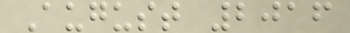August 2016
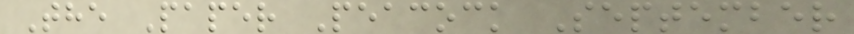The Paper Peacock September
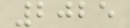2025
